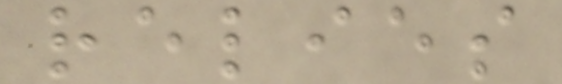relies
